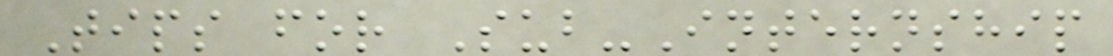Tips for Sub-Internship
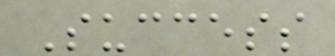Success
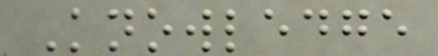Knowledge
